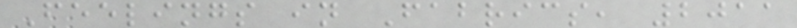Feelings in Fabrics, 2011
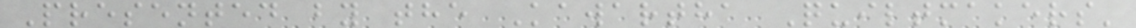Presented by the Kawartha Quiltmakers'
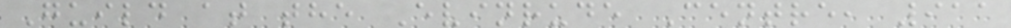Guild at the Evinrude Centre, 911
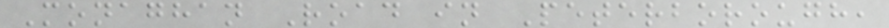Monaghan Road in Peterborough,
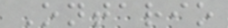Ontario
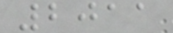2011
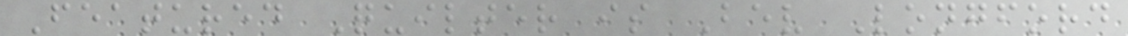Featured Quilter is Bev Longford
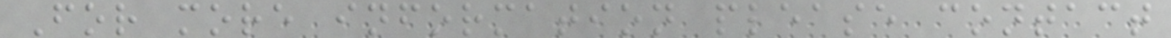For more information please contact
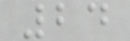24
